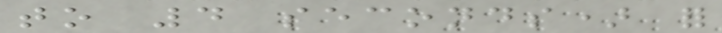to 4 seconds) for
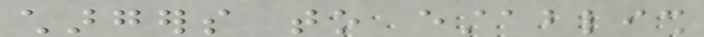chargers to establish
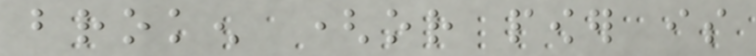broken (or power is
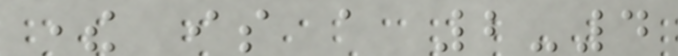there is a 2-4
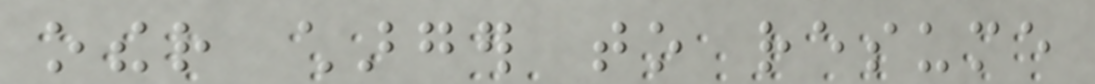other charger to resume
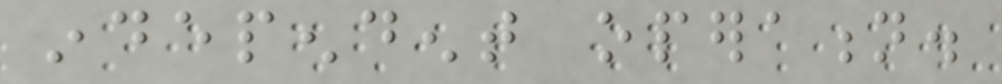independent operation.
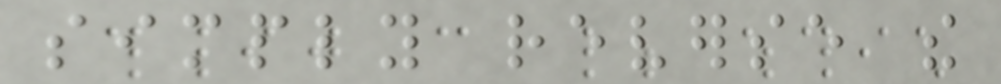simply reverse the
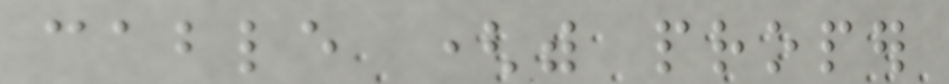cable (with proper
